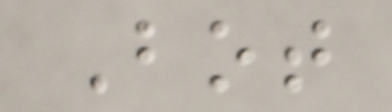Bot
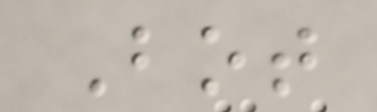Bot
